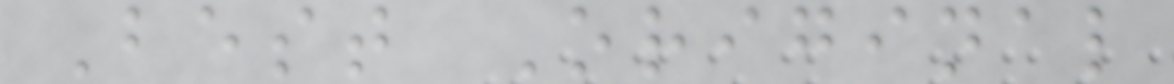Best Original
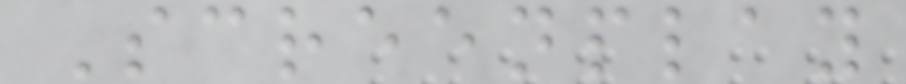Screenplay
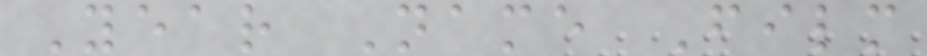Year Name Film
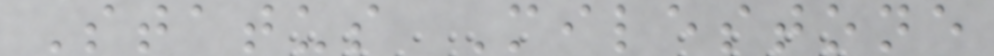Status Milestone
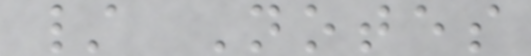/ Notes
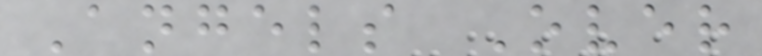Angels Over
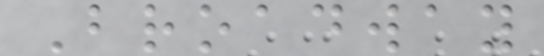Broadway
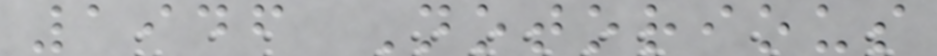1946 Notorious
